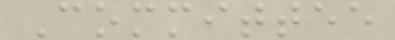Committee
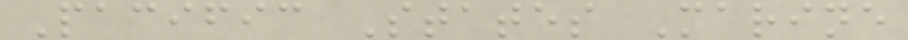Pacific States Marine
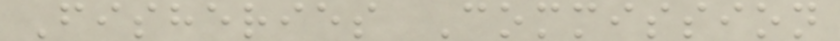Fisheries Commission
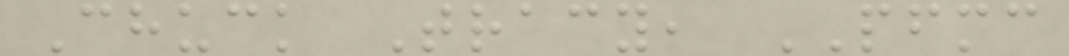Chuck Tracy, PFMC
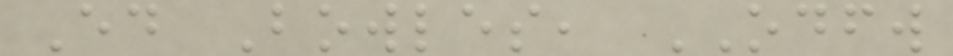Ed Bowles, ODFW
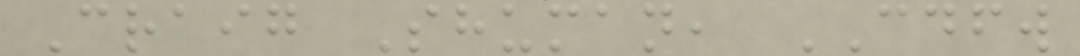Craig Shuman, CDFW
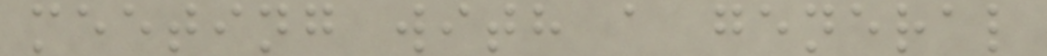meeting with a general
